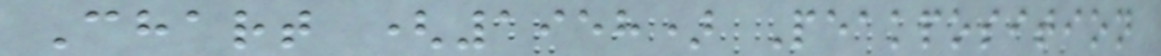Chart (1958) Peakposition
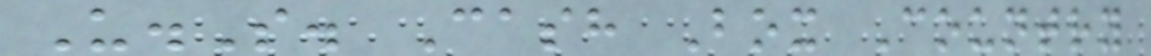U.S. Cash Box Country
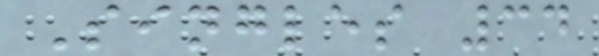Singles 34
